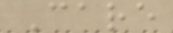Care
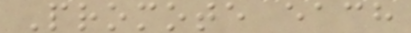Promote each
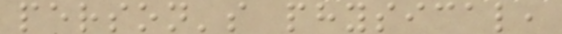person's physical,
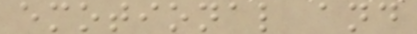emotional and
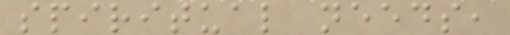spiritual needs,
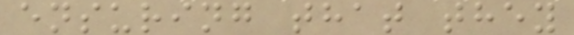ensuring that they
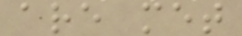are met
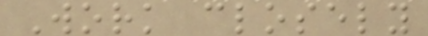Work closely
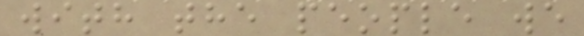with the people we
